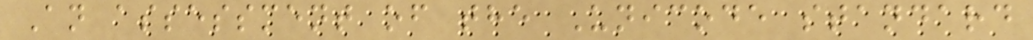An assessment of the Unicode standard
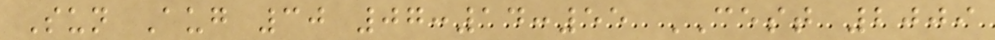Sun Aug 30 07:14:55 CEST 2009
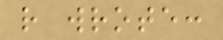r wrote:
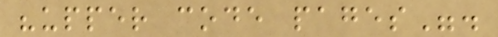"upper code pages".
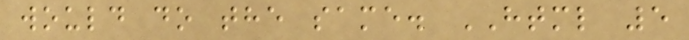would do the same. HTML 5
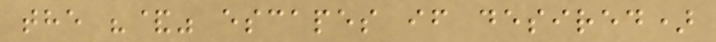the "&" escapes if desired)
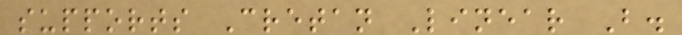supports Cretan Linear B.
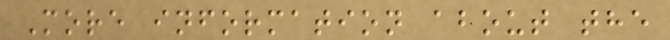More information about the
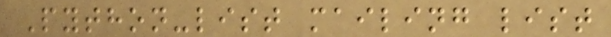Python-list mailing list
